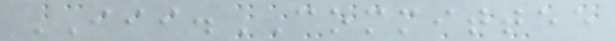III.COMMITTEE
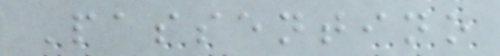Passentino
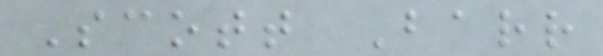Scott Barr
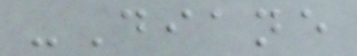-Diane
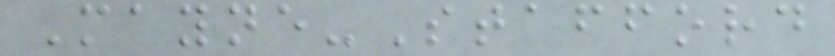Mayne-Stafford
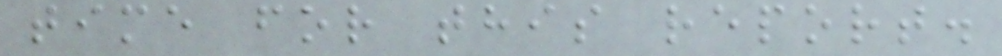time for this report.
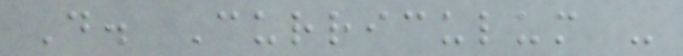D. Curriculum -
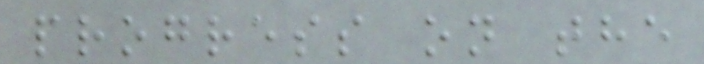progress on the
